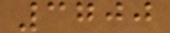3700
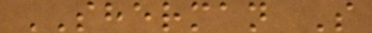SHERMAN S
